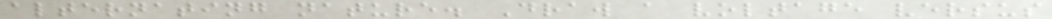alternating nature. Draw a voltage versus
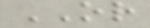OR
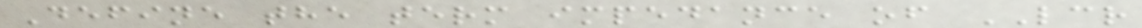Define the term impedance of LCR
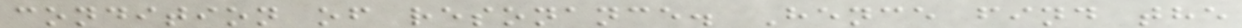condition of resonance. Hence find the
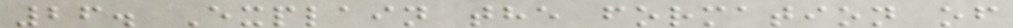26. Explain the formation of
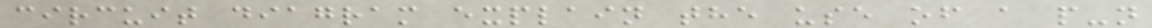circuit diagram explain the use of a p-n
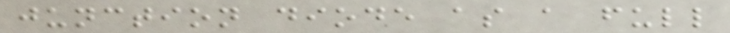junction diode as a full
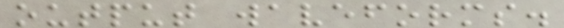output waveforms.
